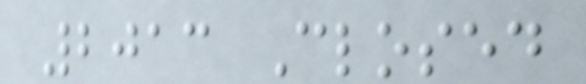2013 Closed
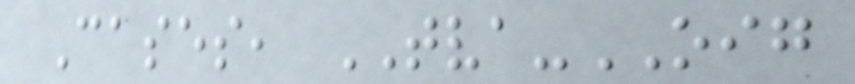Cases, TVA-OIG
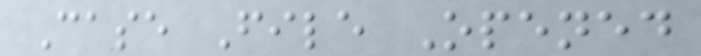Case File Opened
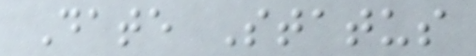Date Status
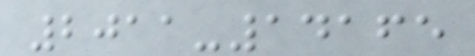2011-14165
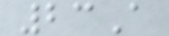23A
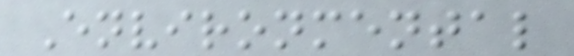Environmental
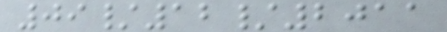09/12/2011
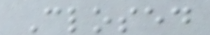Closed
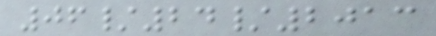06/24/2013
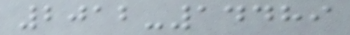2012-14489
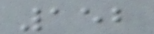152
